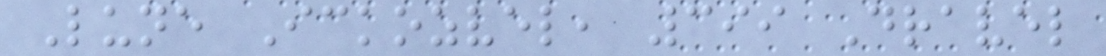Lune Ickozvel, 399 Dravel
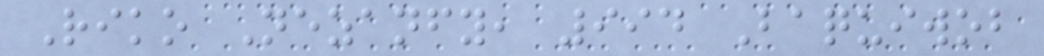Riko Nezanfy, 994 Baquiwob
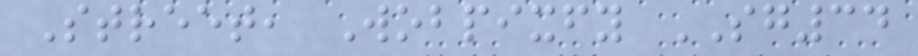Street, Wobpixfy SG34
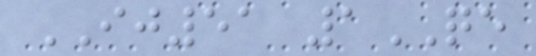IJ51 1QE
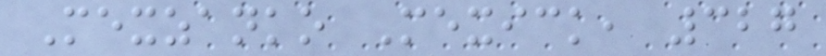Mexzanko Mexick, 327
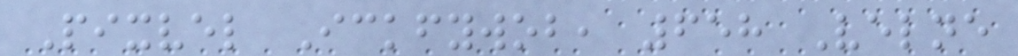Pixvel Ickfywob, 658 Velne
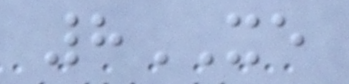8XE
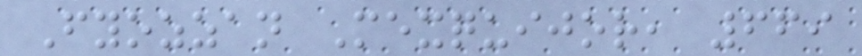Fyozzan Mexquijor, 669
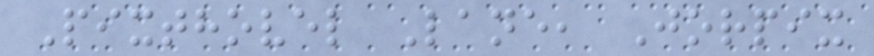Pixthovel Lane, Jorpix
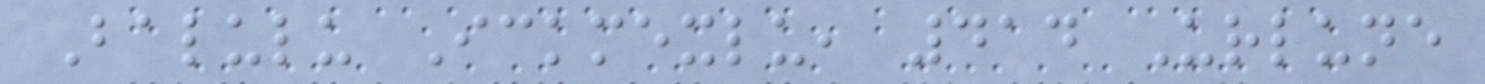Balulu Ickmexlu, 414 Urlune
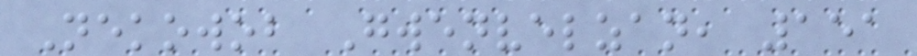Nekowob Gwenvelzan, 151
